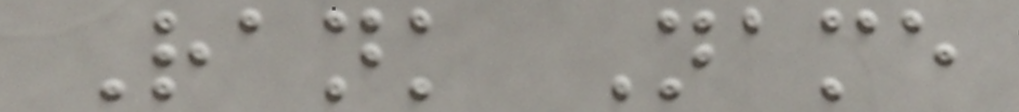Rank Name
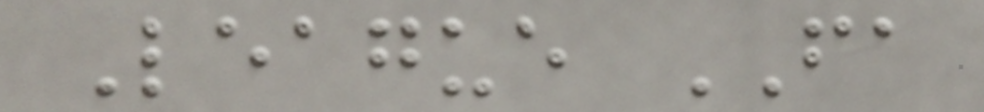League FA
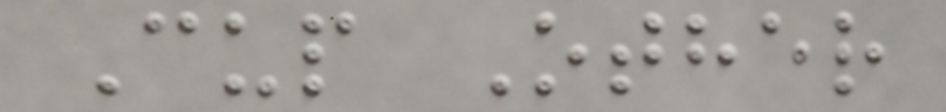Cup Other
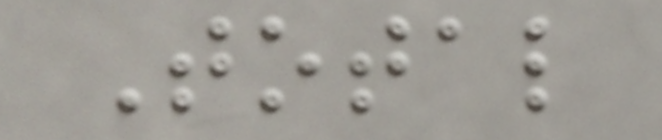Total
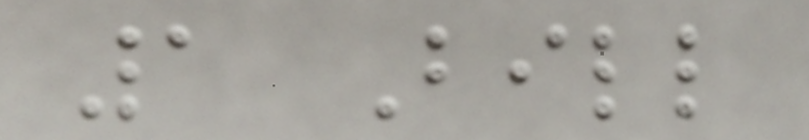1 Bill
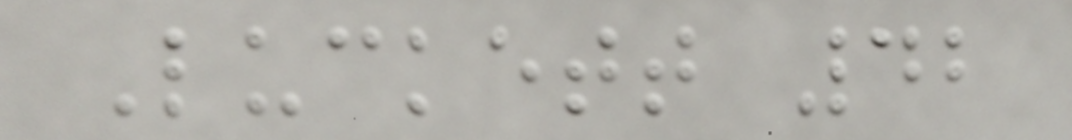Luckett 42
